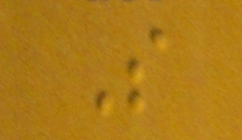S
